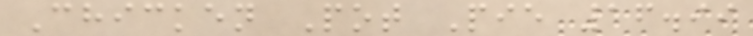Chicken Pot Pie 16.99
